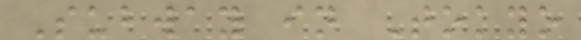Subway in Tokyo
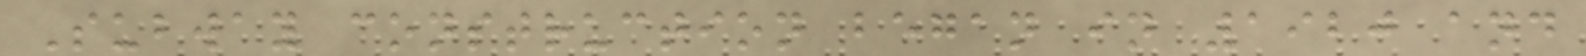Subway construction began in 1920 and
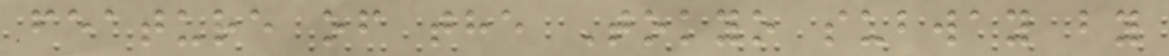feature of the Tokyo subway by
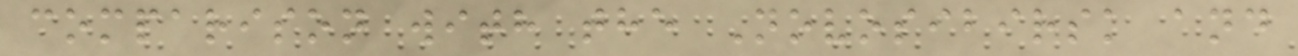comparison with the Novosibirsk and
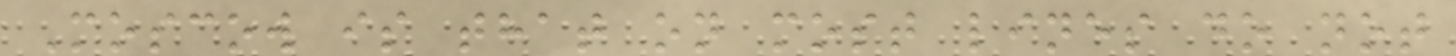Moscow is that on most lines do not
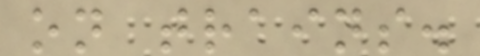on trains.
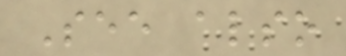See also
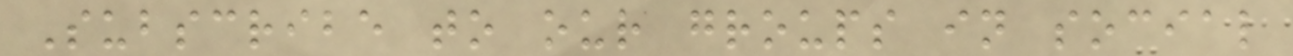Subscribe to our groups in social
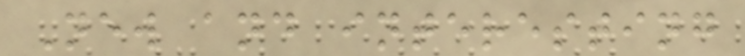New and interesting
